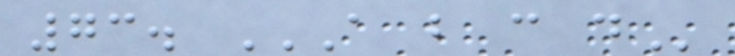73. A B C D
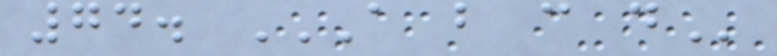74. A B C D
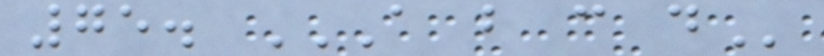75. A B C D
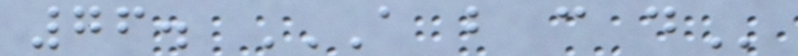76. A B C D
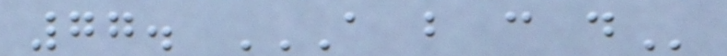77. A B C D
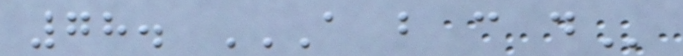78. A B C D
